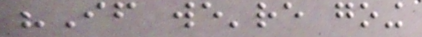"If we're going
